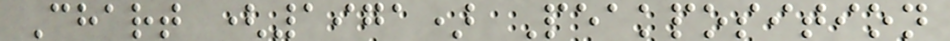Chart (1971) Peakposition
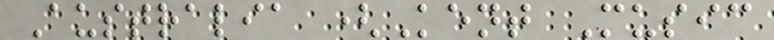Australia (Kent Music
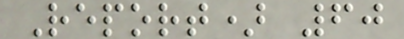Report) 60
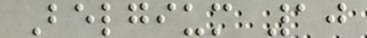Belgium 10
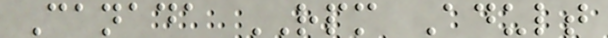Canada RPM Adult
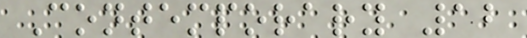Contemporary 12
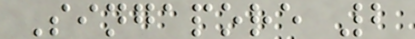Singapore 2
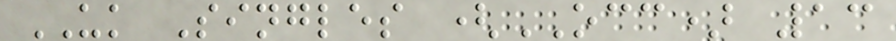UK Singles (OCC) 13
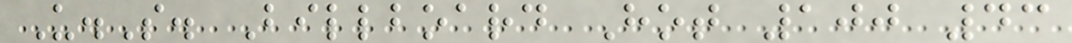U.S. Billboard Hot 100 43
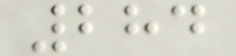284
